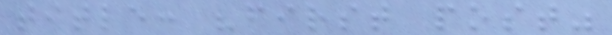title: "first post"
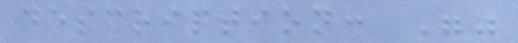description: ""
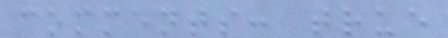comments: true
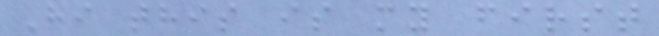Hi this is my first
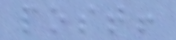post!
